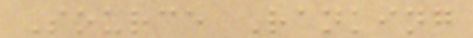Source Ranking
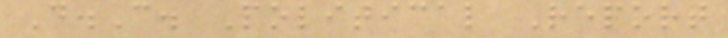D.C. Political Report
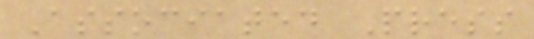Associated Press
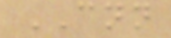CNN
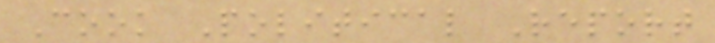Cook Political Report
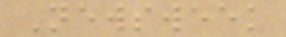Newsweek
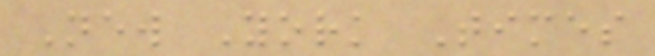New York Times
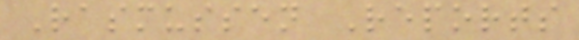Rasmussen Reports
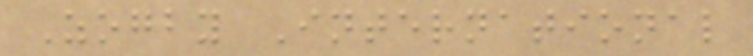Zogby International
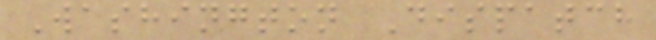Washington Dispatch
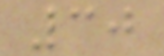30
